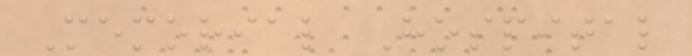Memorial Hospital
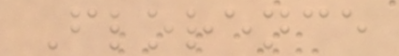Florence
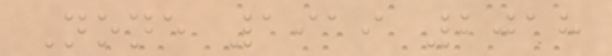None 1919 2018
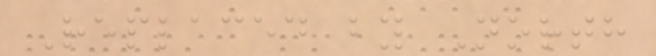Replaced by North
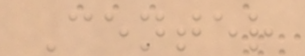Center
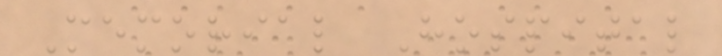Memorial Hospital
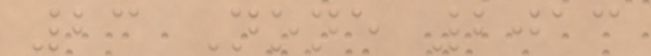23 None 2013
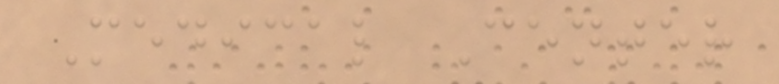Medical Center
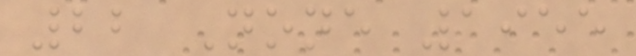22 None 1955
